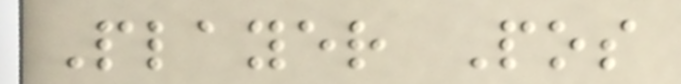Player Pos
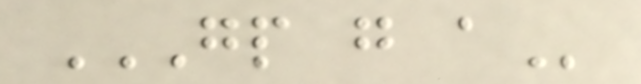GP G A
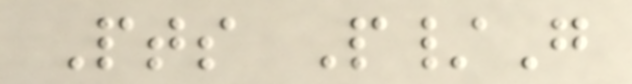Pts P/G
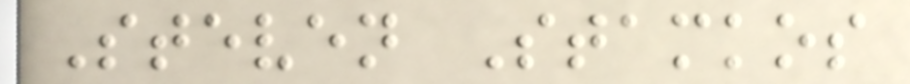Steven Stamkos
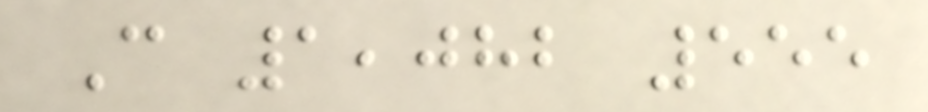C 1,082 555
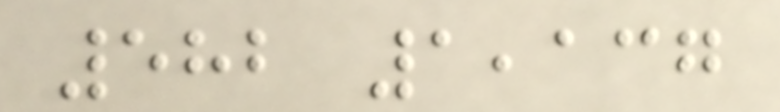582 1,137
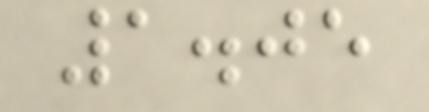1.05
